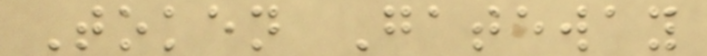Token Gateway
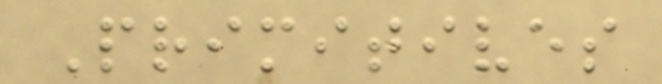Primitives
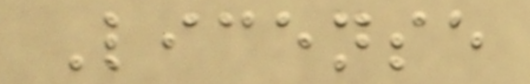License
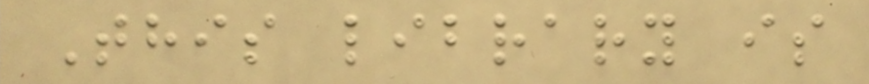This library is
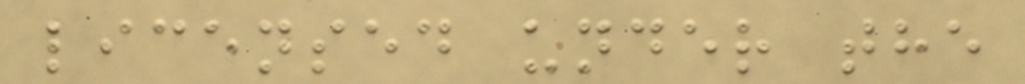licensed under the
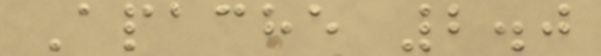Apache 2.0
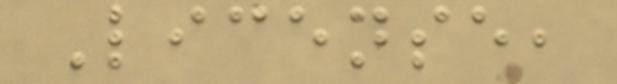License,
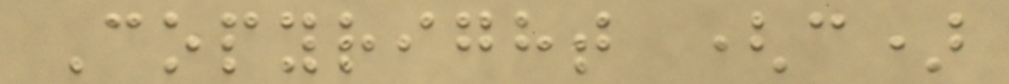Copyright (c)
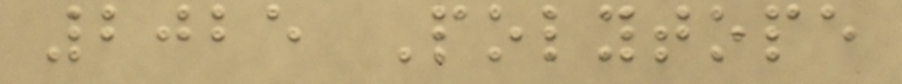2025 Polytope
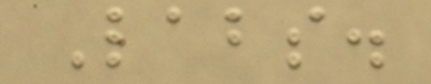Labs.
